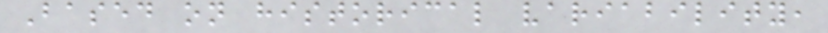Based on historical variability,
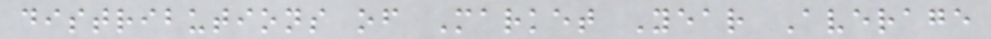distributions of Market Year Average
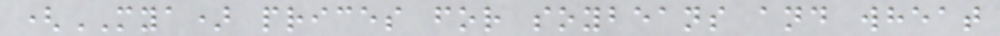(MYA) prices for soybeans and wheat
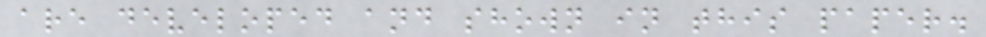are developed and shown in this paper.
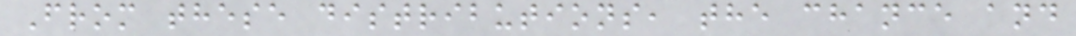From these distributions, the chance and
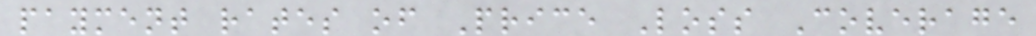payment rates of Price Loss Coverage
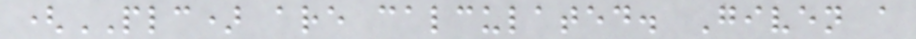(PLC) are calculated. Given a
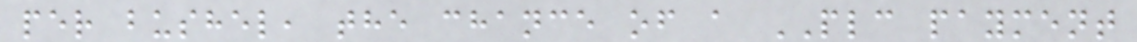per bushel, the chance of a PLC payment
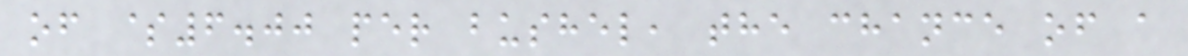of $6.00 per bushel, the chance of a
